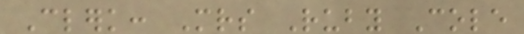Clerk: Mrs Ruby Cole
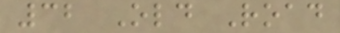32 Old Road
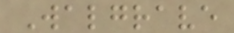Walgrave
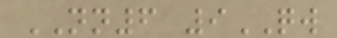NN6 9QW
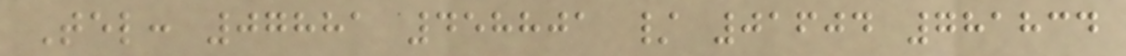Tel: 07881 458801 / 01604 781834
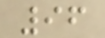96
